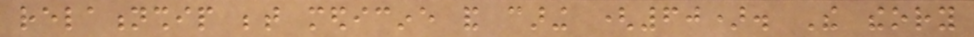relationship between medicine and caring (60). The theory
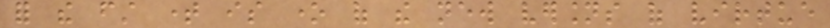for the first time is one of the new versions of virtue
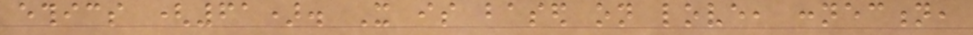ethics (61). It is based on love, connection,
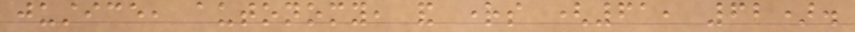justice, autonomy, and rights (61, 62).
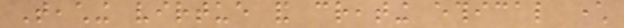Teaching virtue and creating ethical character
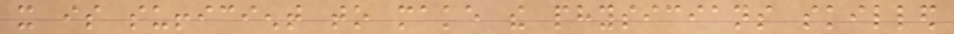it is sufficient to make the physicians skilled
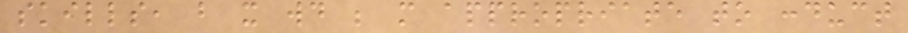skills, but it would be more appropriate to conduct
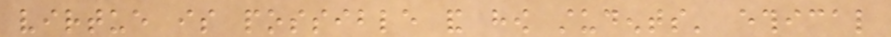virtue is possible and how students' ethical
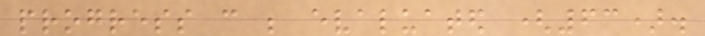progress can be evaluated (63).
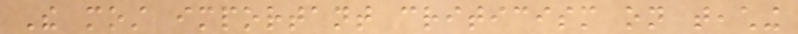The most important criticism on teaching
